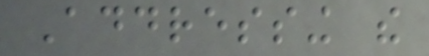Addressing the
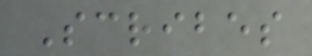Scribes
